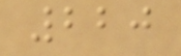220
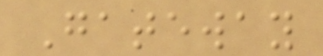Gateway
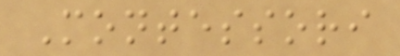Montessori
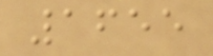1655
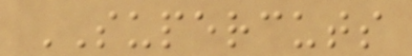SUPERCUTS
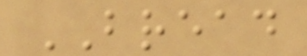BREAD
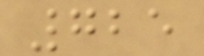725
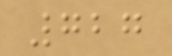727
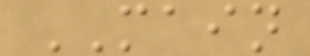MAIN
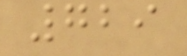729
